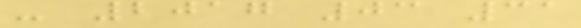- 2017 03 31
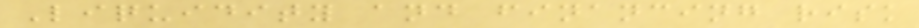Liquidity and financing risk
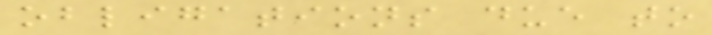obligations due to
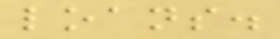loans.
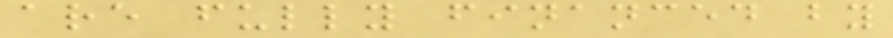are fully financed by
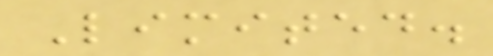Limited.
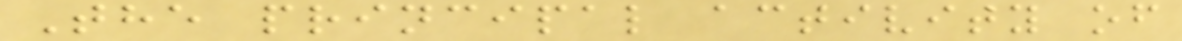The principal activity of
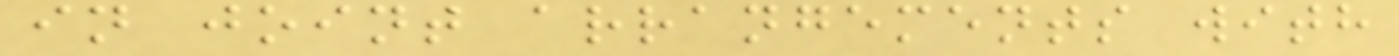in joint arrangements with
